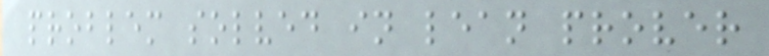problem solved in lean prover
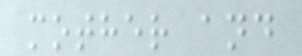mother and
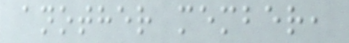another member,
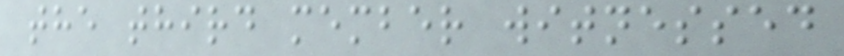the third member witnessed
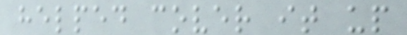helped cover it up
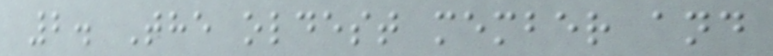2. The oldest member and
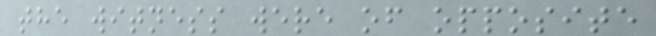the witness were of opposite
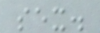sex.
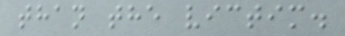than the victim.
